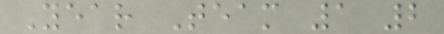Year Team 1 2
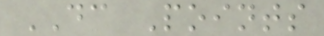DC Points
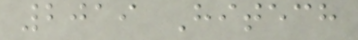2019 Hitech
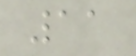11
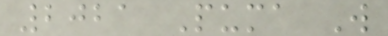2021 Puma W
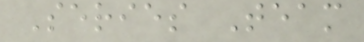Series Team
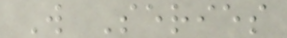W Series
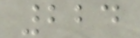224
